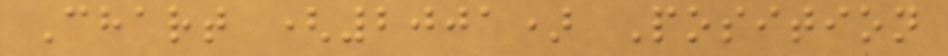Chart (2001) Position
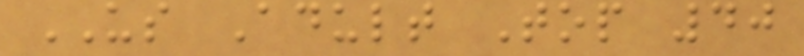US Adult Top 40
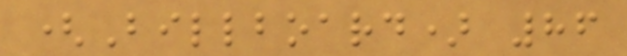(Billboard) 86
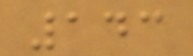143
